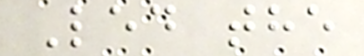Led the
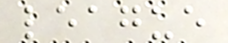league
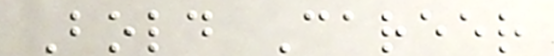Bold Career
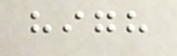high
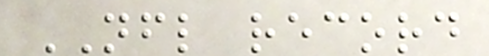NFL record
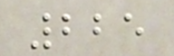225
